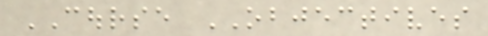COURSE OBJECTIVES
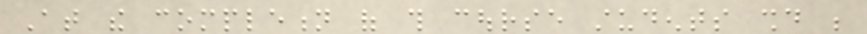At the completion of this course students should be
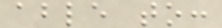able to:
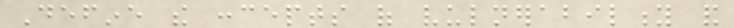Define the concepts of vulnerability and
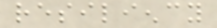resiliency
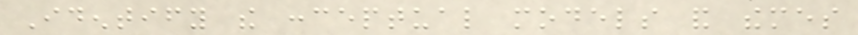Identify the conceptual models and themes
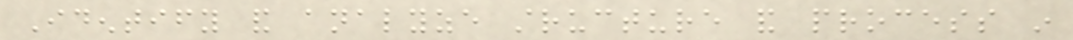Identify and analyze structure and process in
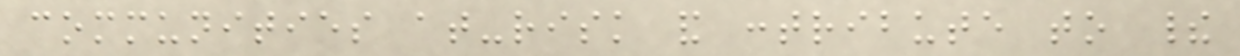communities at-risk and contribute to their
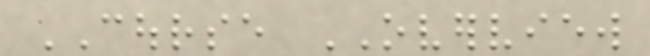COURSE OVERVIEW
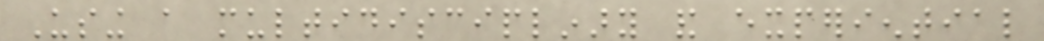Using a multidisciplinary and experiential
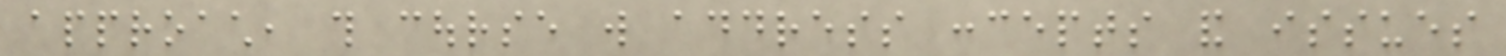approach, this course will address concepts and issues
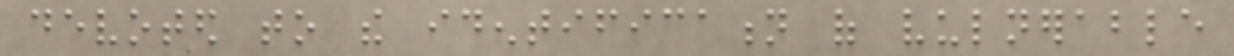devoted to the identification of vulnerable
